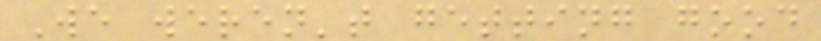We weren't getting good
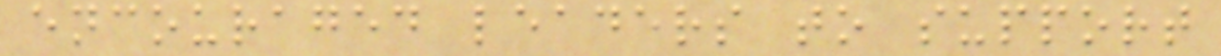encouraged leaders to support
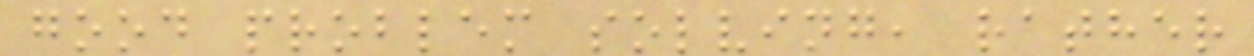good problem solving, rather
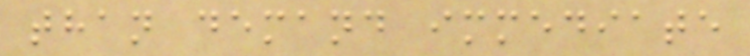than demand immediate
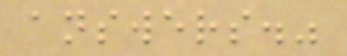answers."
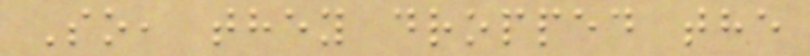So, they dropped the
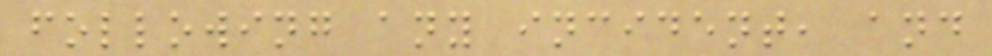following any incident, and
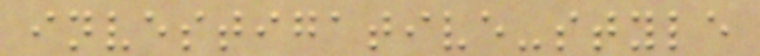investigative-style
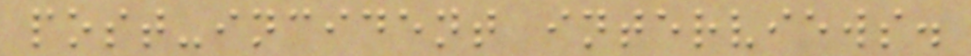post-incident interviews.
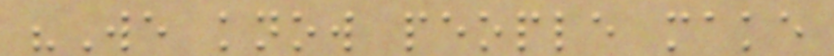"We know people make
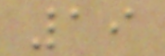19
